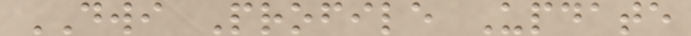DWI Profile Update
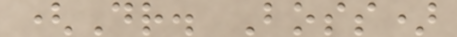(Dr. Boss)
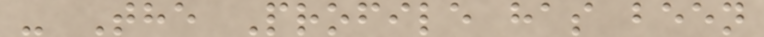- The Profile has been
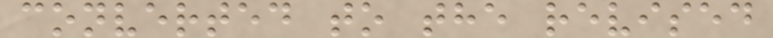converted to the revised
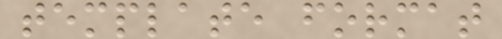template format
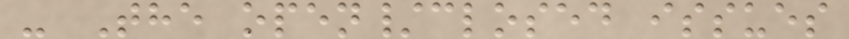- The open/closed issues
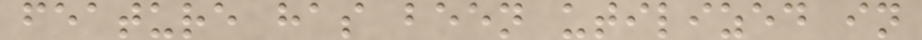feature has been utilized in
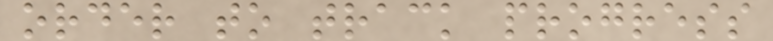order to track progress
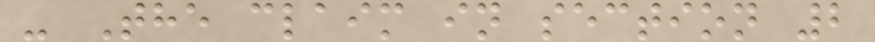- The claim in section 2
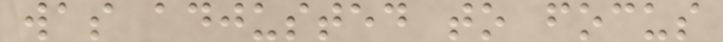was adjusted to focus
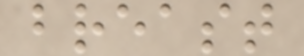breast
